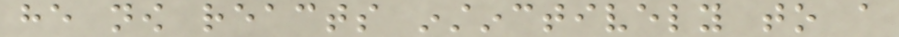he now reacts instinctively to a
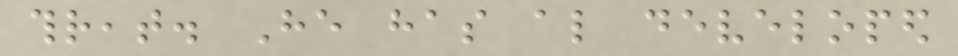threat. He has also developed
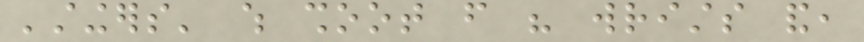'stingers' which shoot from his wrists and,
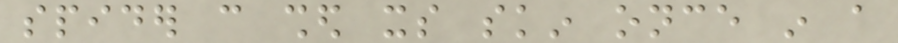spider can shed its skin once in a
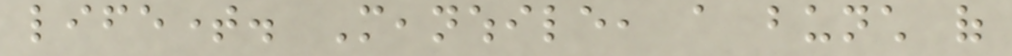lifetime. Meanwhile, a bunch of
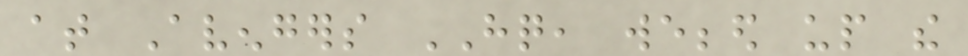at Avengers HQ, webbed up the
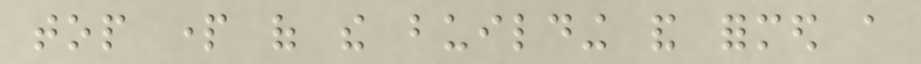top part of the building and formed a
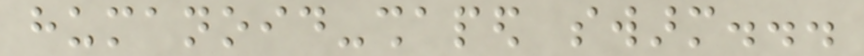humanoid-shaped swarm...
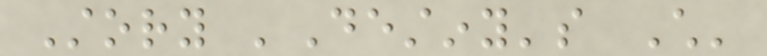Story 'Destiny's Child'
